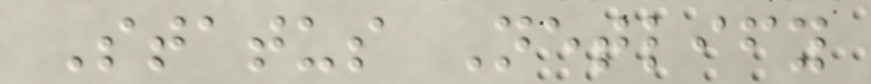Status Netlify
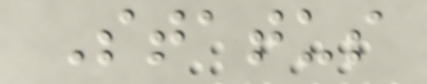Status
